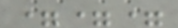===
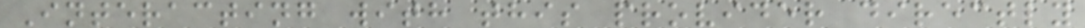Interacting with this provider directly
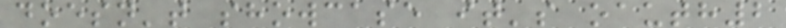doesn't showcase it's oauth2
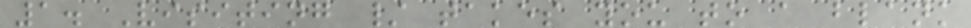1. Visiting / takes you to a blank
